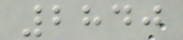2840
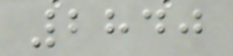2840
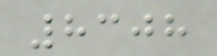8308
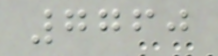7760
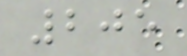205
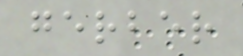gerber
